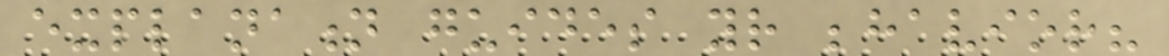explanation guides your behavior?
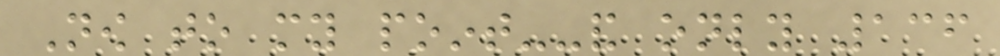Now to my point--and only 136
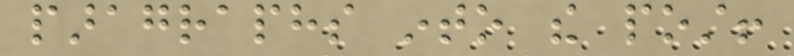paragraphs into the post!
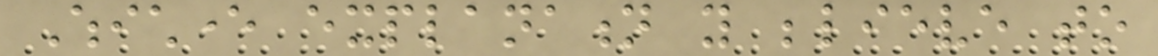Whichever explanation you believe to
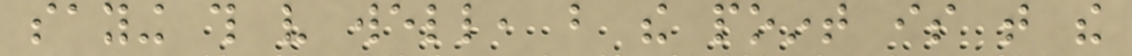saying this very well, but the point is that the
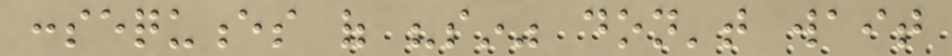consequences of "sin" don't wait
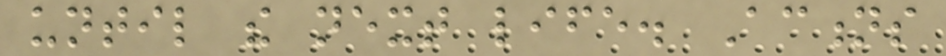until the next life. Actions
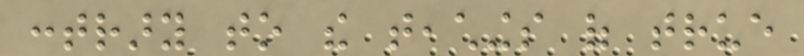contrary to the teachings of true
